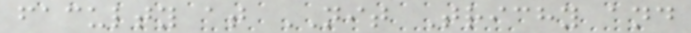faculty at NIT Trichy and
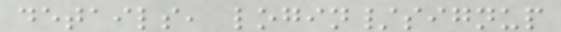details, login/signup
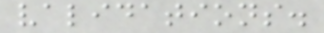validations.
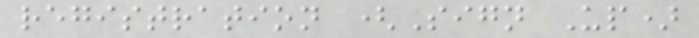registration (Sign Up)
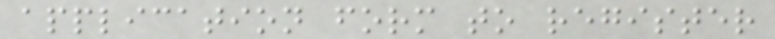application form to register
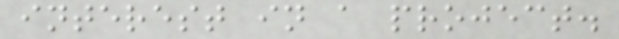interest in a project.
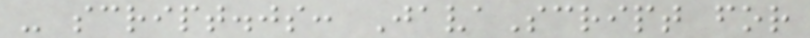- script.js: JavaScript for
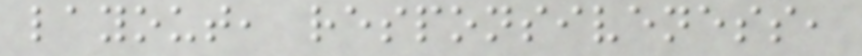layout, responsiveness,
